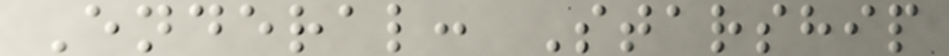Enderal: Starship
